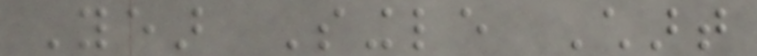Year Single Chart
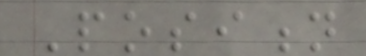Position
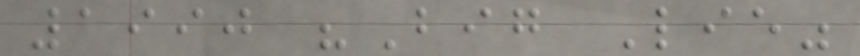1990 "Big Lie"
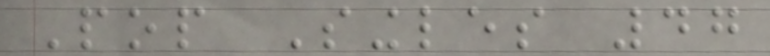Pop Singles 47
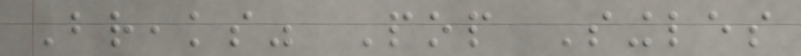Breaks" Pop Singles
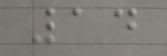14
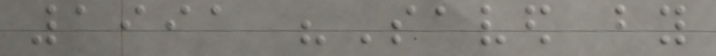1991 "Saved by
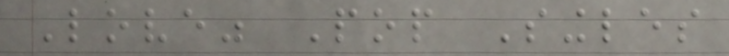Love" Pop Singles
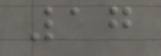17
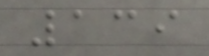139
